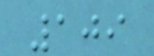109
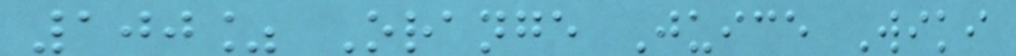100% Orange Juice Wiki
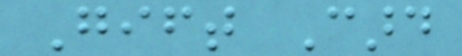Gift Card
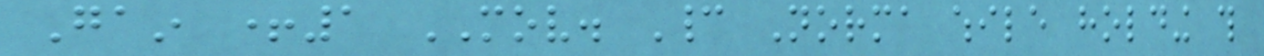Gain +1 MOV. Cannot Norma while holding this
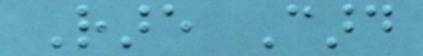Rare Card
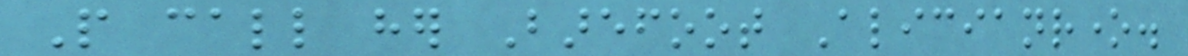People call her Barefoot Alicianrone.
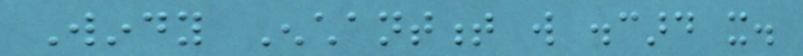Windy Enchantment will discard it.
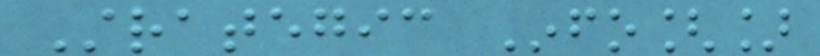Strategic Info[]
